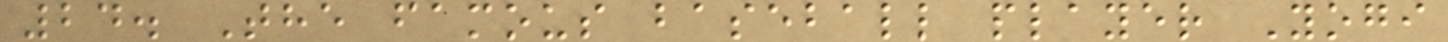24. The famous baseball player Yogi
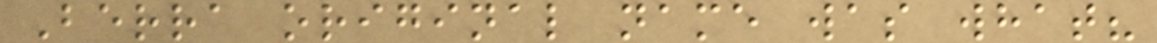Berra original name was what?
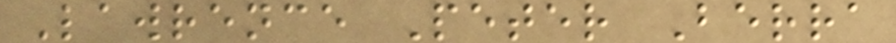Lawrence Peter Berra
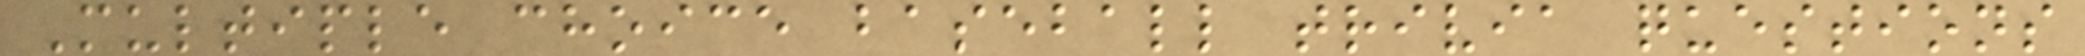Multiple choice baseball trivia questions
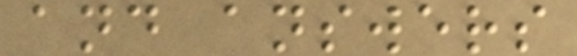and answers
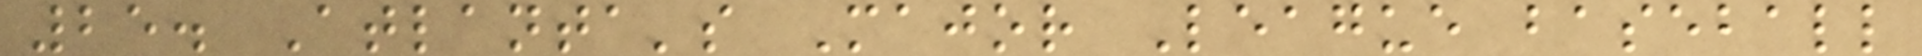25. Atlanta's Major League baseball
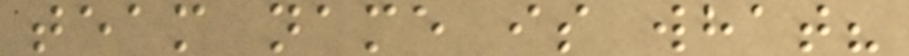team name is what?
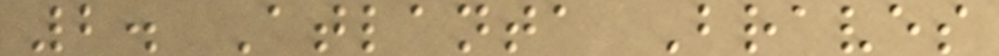2. Atlanta Braves
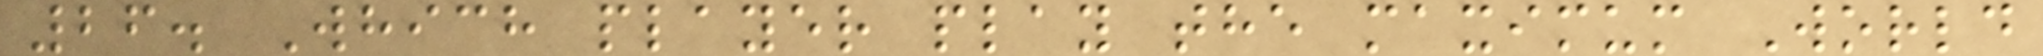26. Which player play the maximum World
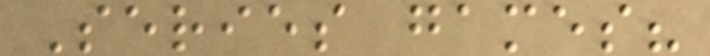Series games?
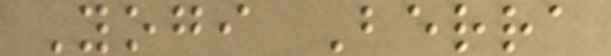Yogi Berra
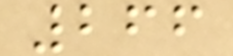266
